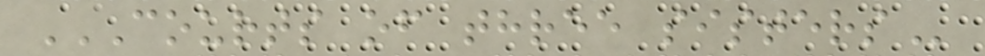COURTS OF THREE SISTERS
